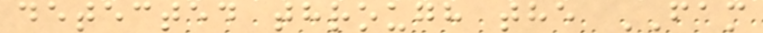detected through the FAM
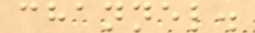channel.
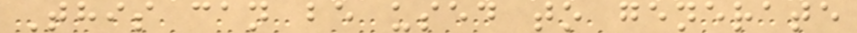This can be used to generate
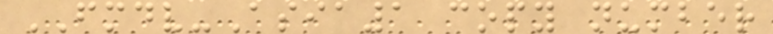FMDV-Asia1 copy number
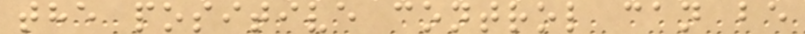the positive control can be
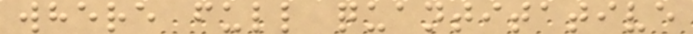where full quantitative
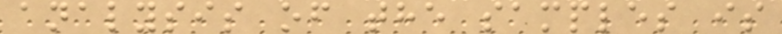analysis of the samples is
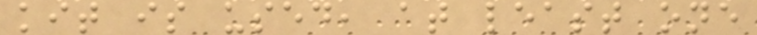kit is used, at least one
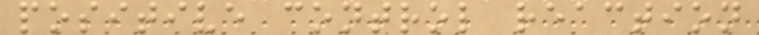positive control reaction
